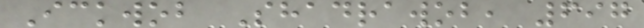Ickwob Shadrawob, 697
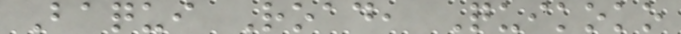Baqui Road, Quikoko
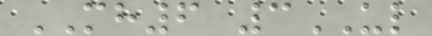MH6 3UL
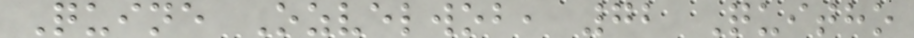Quine Ozvelwob, 72 Quitho
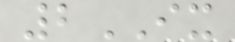2IX
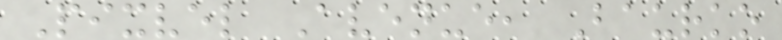Pixvel Avenue, Baurko
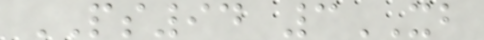PS94 3XB
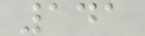141
